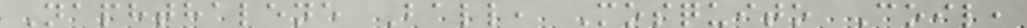Naphthalene Ball, Mosquito Coil,
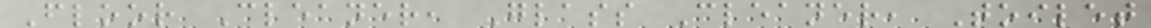Floor Cleaner, Glass Cleaner, Toilet
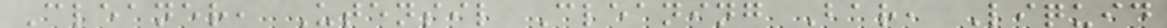Cleaner, Utensil Cleaning Bar, Liquid
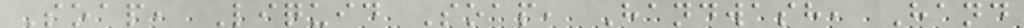Soap, Liquid Soap, Handwash, Hand
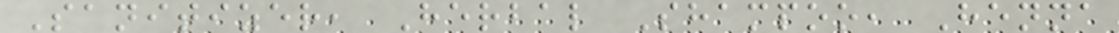Sanitizer, Herbal Shampoo, Henna
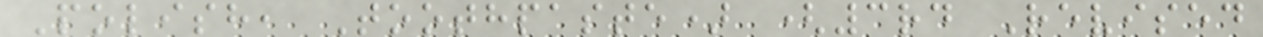Polish, Toothpaste) (3rd Revised
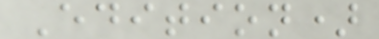Edition)
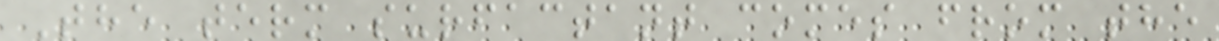The term surfactant comes from the
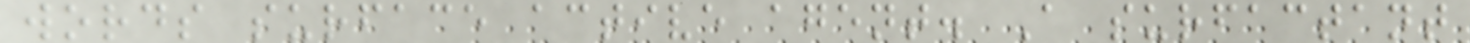words surface active agent. A surfactant
